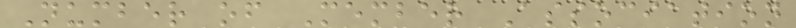Number of Member Association
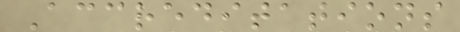Accreditations
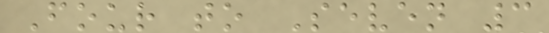Four to Seven 3
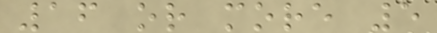16 or more 5
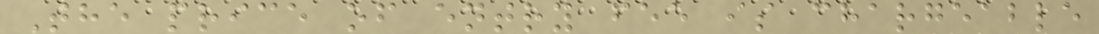The price of entry fee is chargeable
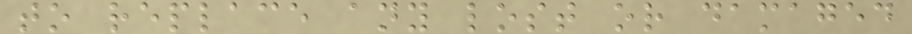to replace any lost or damaged
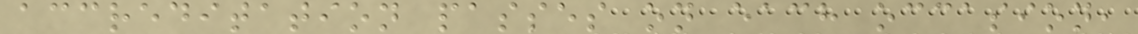accreditation passes on each occasion,
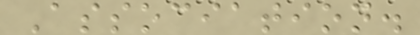Association.
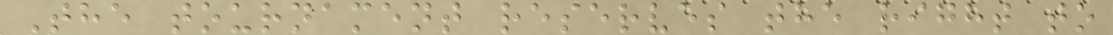The tournament reserves the right to
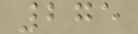275
